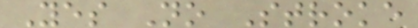Yes No Stroke
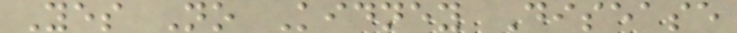Yes No Kidney Disease
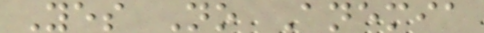Yes No Anemia
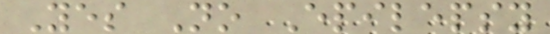Yes No Epilepsy
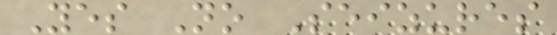Yes No Seizures
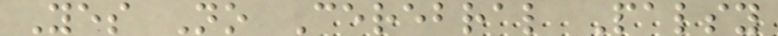Yes No Cerebral Palsy
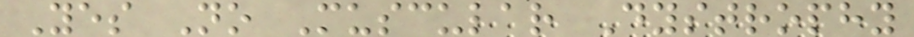Yes No Muscular Dystrophy
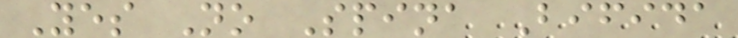Yes No Spina Bifida
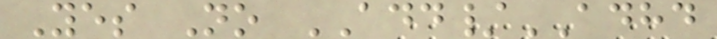Yes No ADD/ADHD
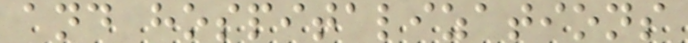and hospitalizations
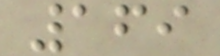169
